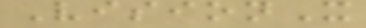VisionX
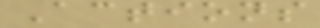Actions
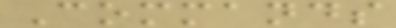Commands
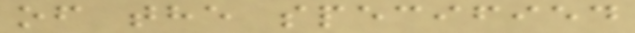of the specified
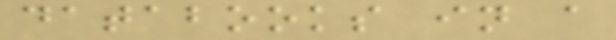databooks in a
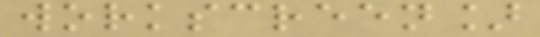workscreen]
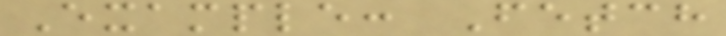Example: Fetch
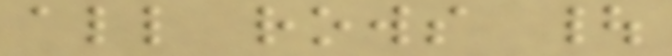all rows |
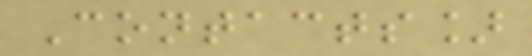Contacts]
